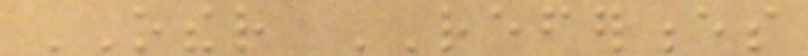OTHER REFERENCES
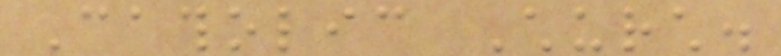Catholic Church.
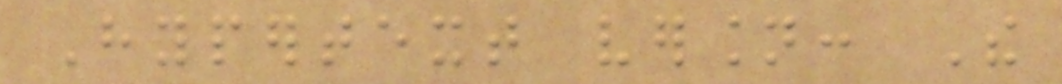Hypertext version: The
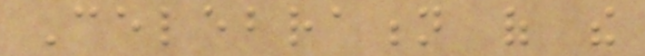Celebration of the
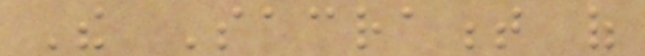The Sacrament of
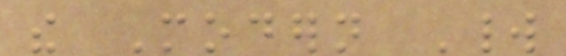the Modern World
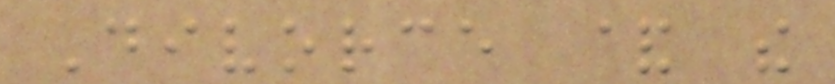Divorce & the
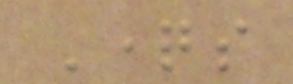Questions
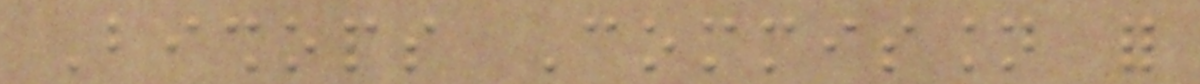Bishops Commission for
